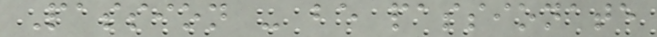Passion - be passionate
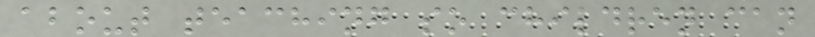about teaching so children can
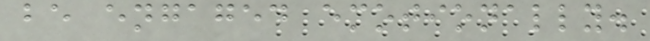be engaged emotionally.
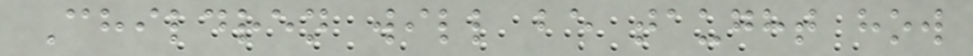Children will be taught how
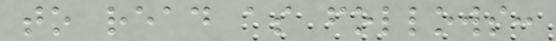to read as follows:
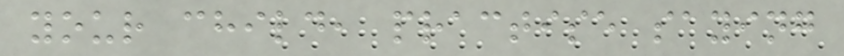your child, practise saying
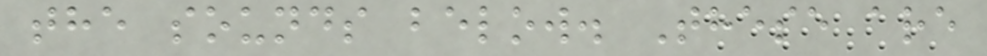the sounds below. These are
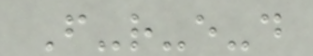F-r-e-d
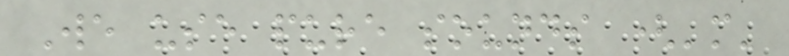We use pure sounds ('m'
